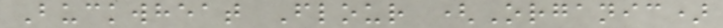Buckwheat Flour (Organic)
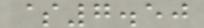$7.50
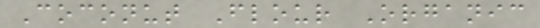Coconut Flour Organic
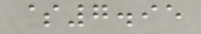$7.95
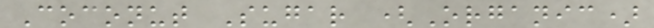Coconut Sugar (Organic)
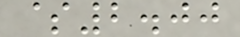$2.00
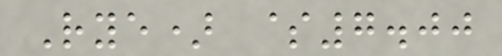Rye) $7.00
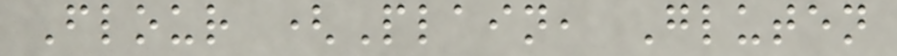Flour (Plain, Gluten
